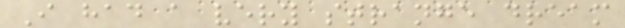I had a very strange dream
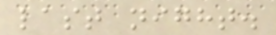last night.
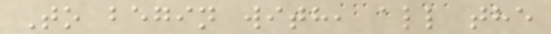To begin with, all the
